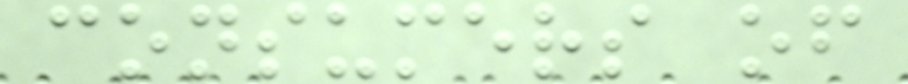consumers of
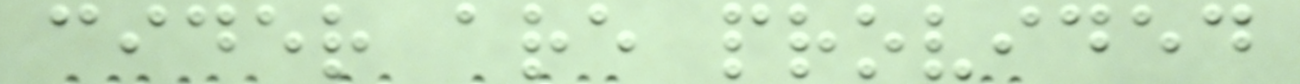cider are provided
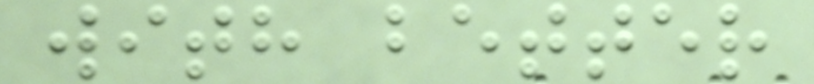with better
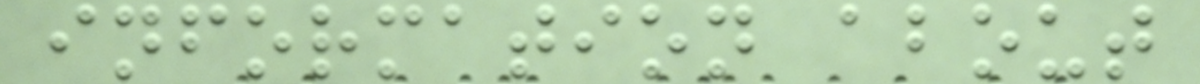information about
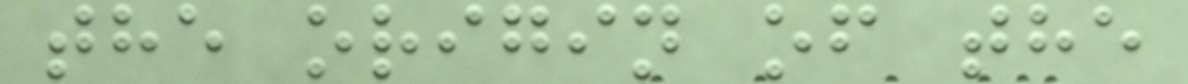the origin of the
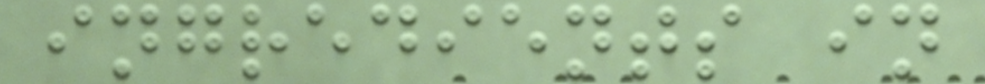ingredients in
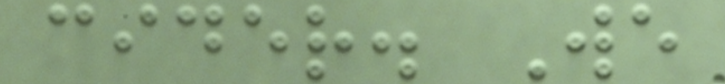cider. We
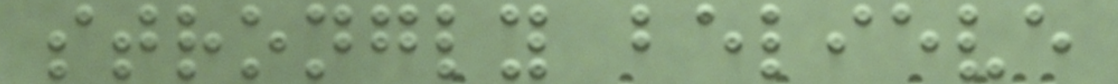strongly believe
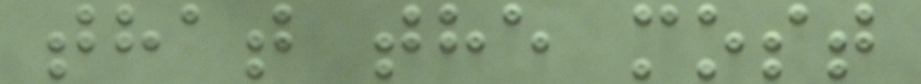that the most
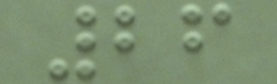26
